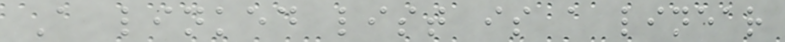A linked list is a linear
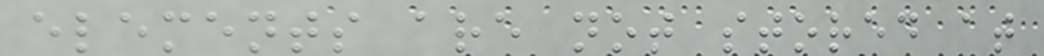elements are not stored at
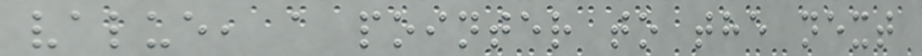value, a pointer to the next
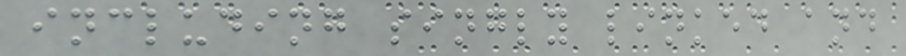including singly linked and
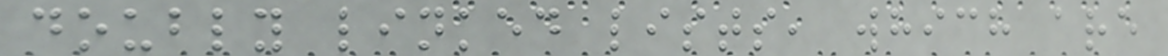doubly linked lists, which are
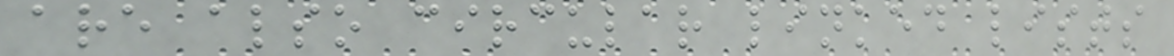are also circular linked lists
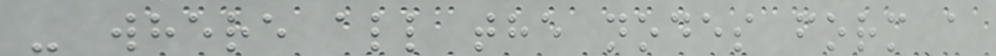- where all the nodes form a
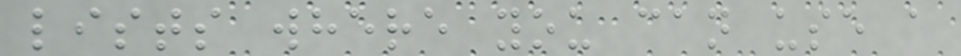lists where you can use a
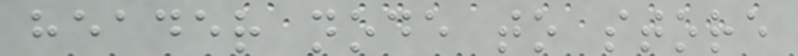header node to store
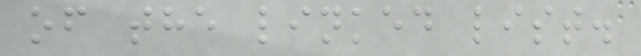of the linked list.
